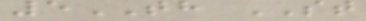5TH ST
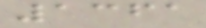1361
